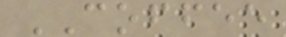COFFEE
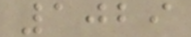1029
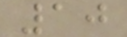10
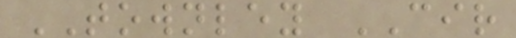TOWNLEY CIR
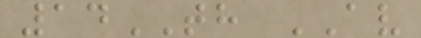14TH AV
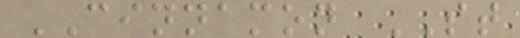CINNAMON ST
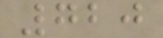720
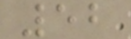52
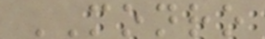MONRO
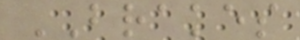BRAKES
